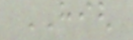HIGH
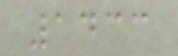1433
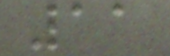11
